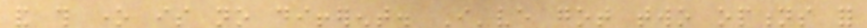and this one is no different. I've got two options for
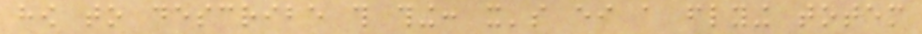how to describe this thing: it's either a flying totem
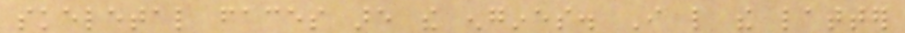skeletal faces are the engines. I like the latter
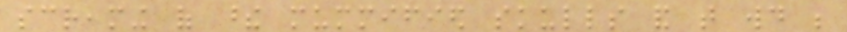screaming of these mummified skulls and that would be
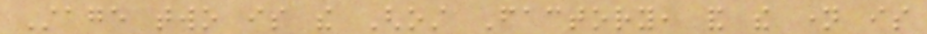Stage two is the Ghost Factory, and the name is
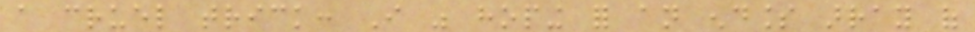a cruel trick: I was hoping for an endless array of
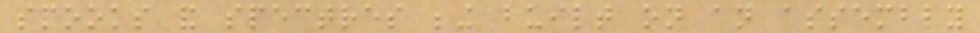spooks and spectres being built on an assembly
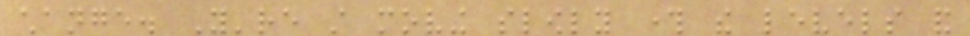change. You're still moving slowly through the levels and
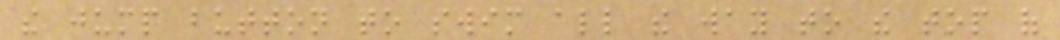the jump button to swim all the way to the top of
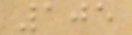105
